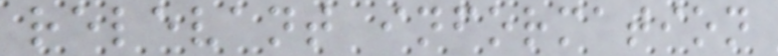relevant information
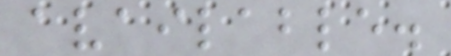available.
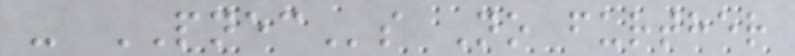- PNECs No further
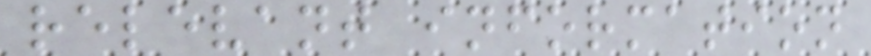relevant information
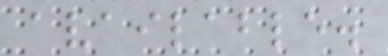available.
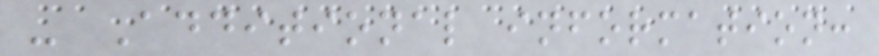- Additional information:
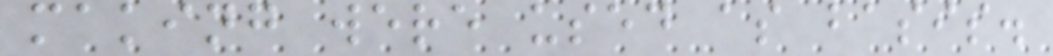making were used as basis.
